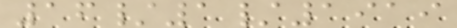16/1/1919
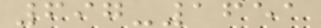697-1651
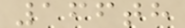166th
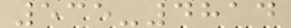535-4814
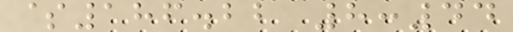$186.22 8:44
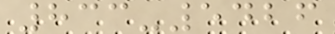833-5426
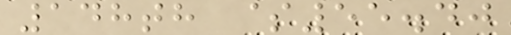148th $55.40
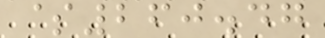$260.47
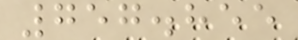757.855
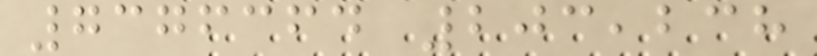7376364 203,238
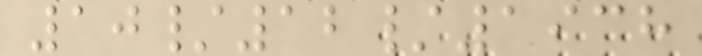10/12/1938
